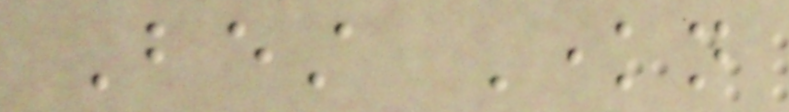Best Known
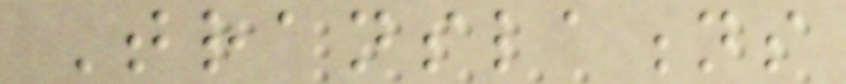Translations
